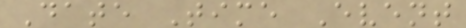Date Time Event
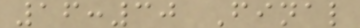16:30 Final
